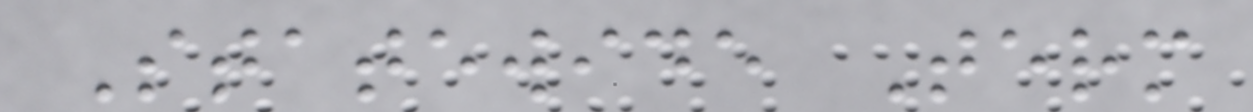Statewide Term
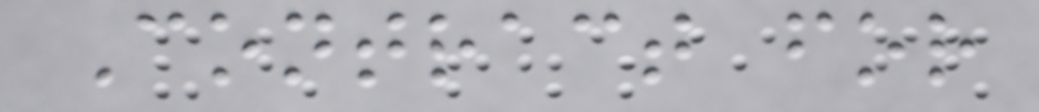Contract for
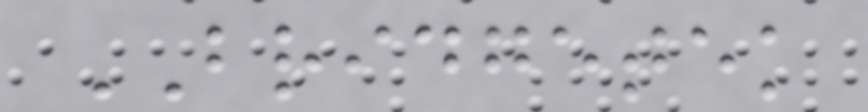BRIDGETEK
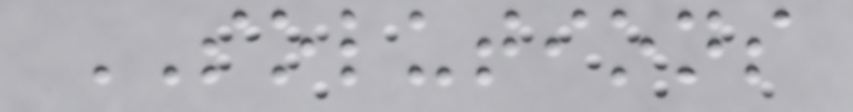SOLUTIONS
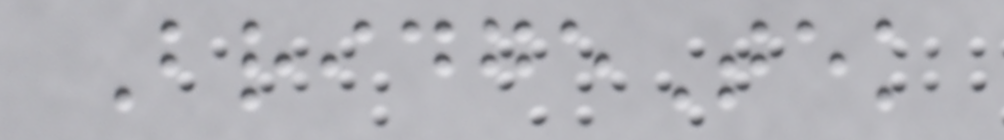BridgeTek
